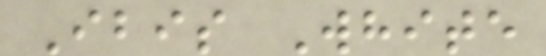Ibis White
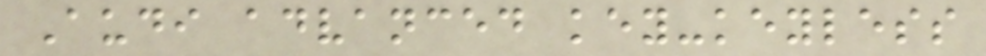Audi advanced key-keyless
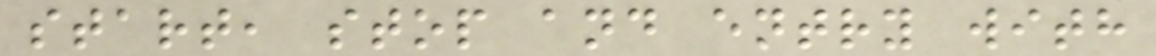start, stop and entry with
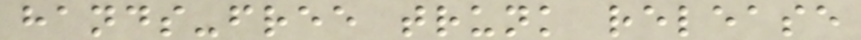hands-free trunk release
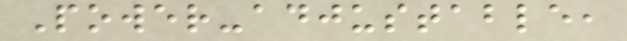Power-adjustable,
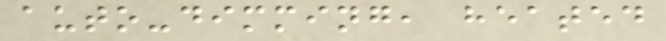auto-dimming, heated
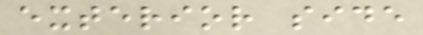exterior side
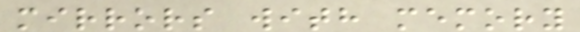mirrors with memory
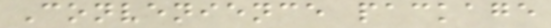Convenience package
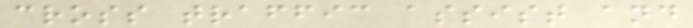cross traffic assist and
